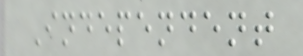Independent
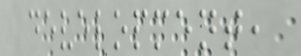development,
